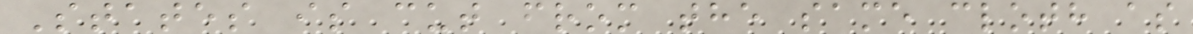States is cut from the same cloth as
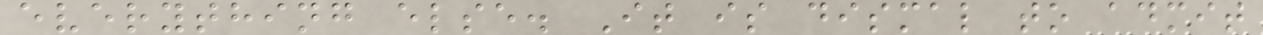everything else. It is dismal to admit
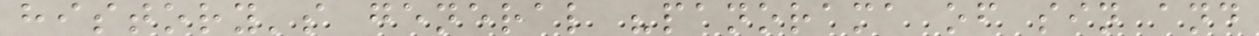history's general "panorama of sin and
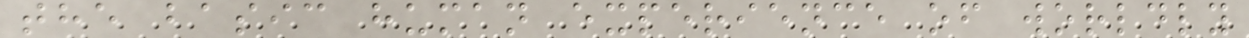the basic human experience of worldly
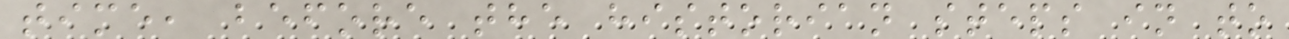time, before the historian steps in to
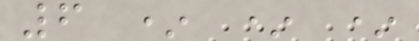6 * * *
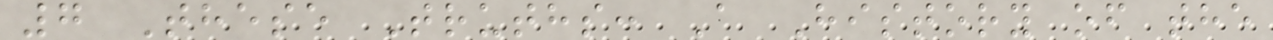7 These Truths: A History of the
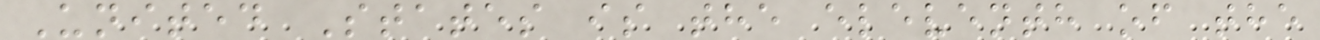United States is the eleventh of the
